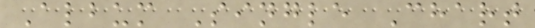Album Single Chart
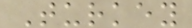Turkey
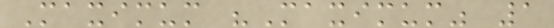Maximum "Maximum" 1
